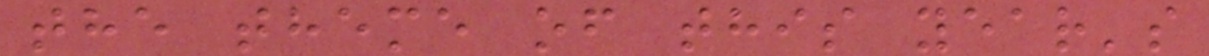the theme of this year's
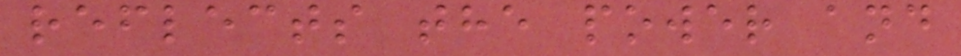reflects the power and
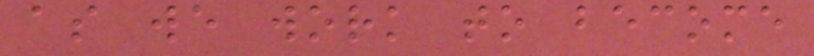as we work to become
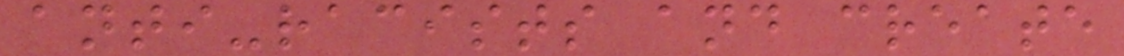anti-racists and create
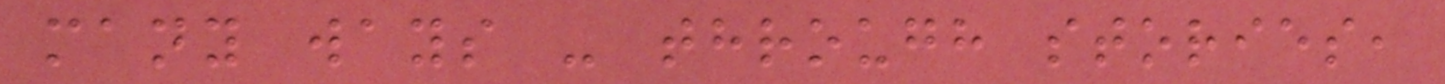many ways - through stories,
